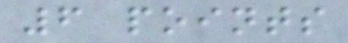6 points
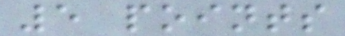5 points
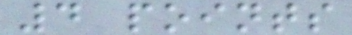4 points
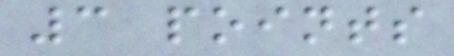3 points
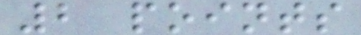2 points
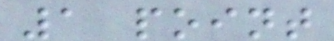1 point
